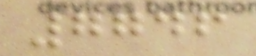7746
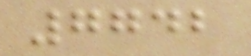7742
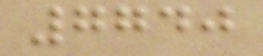7740
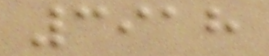3918
